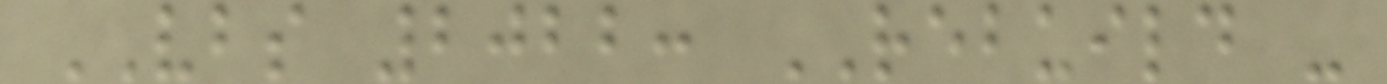VBS 2022: REBUILD -
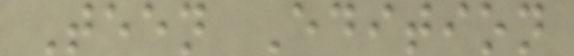Teen Edition
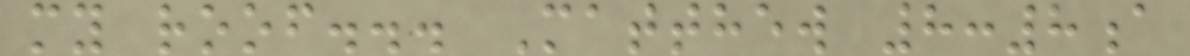my roof... Matthew 8:8a
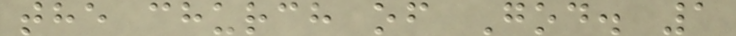the church of God. 1
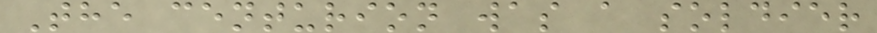The centurion was a soldier
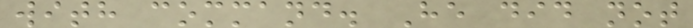with command. He did not
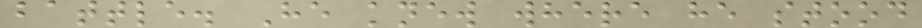battle. He knew where he stood
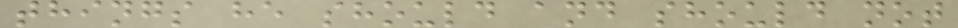things he should and should not
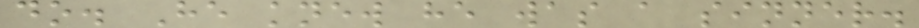do. He knew he was a sinner.
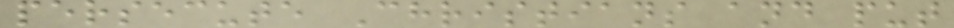persecute Christians and put
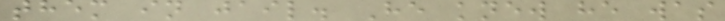them in jail. He knew he was
